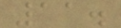11.
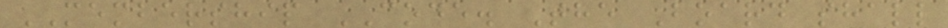MEMBERSHIP CODE. The Board shall
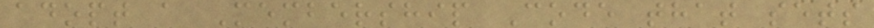adopt a Membership Code that sets
